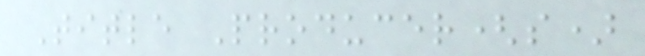Title Producer(s)
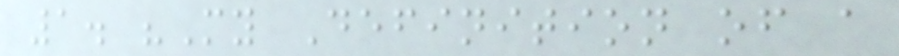1. "My Definition of a
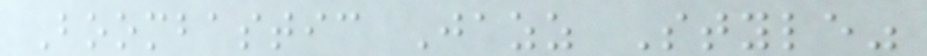Boombastic Jazz Style"
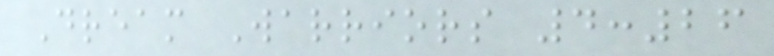Dream Warriors 4:26
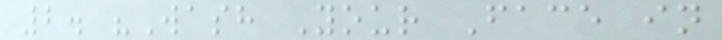2. "Wash Your Face in
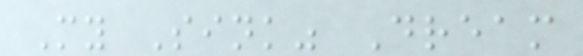My Sink" Dream
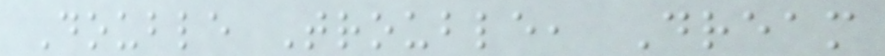Double Trouble, Dream
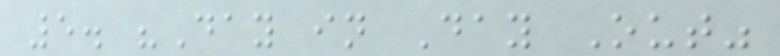5. "Day in Day Out"
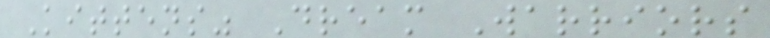Kittens" Dream Warriors
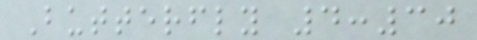Butterfly 4:30
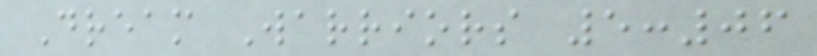Dream Warriors 5:06
